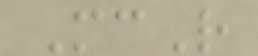McR
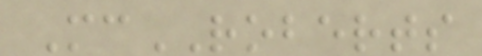McROBERTS
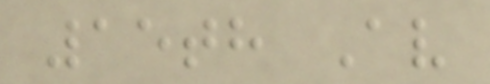15th Av
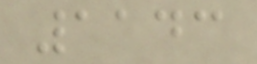1143
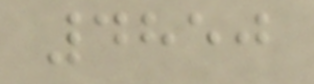4850
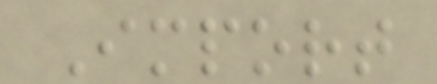Import
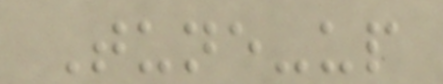Tune-up
